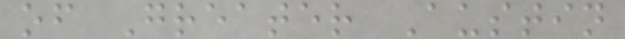of Greater Austin
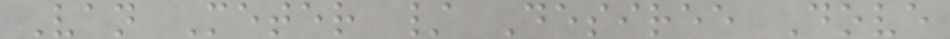Van Meter / Desiree Dove
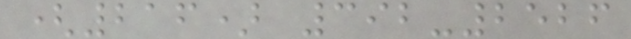(216) 392-2526
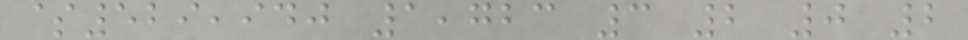$529,940 1,723 3 2 0 2
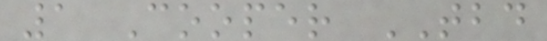1 Cooper TBD
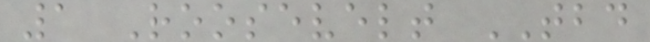1 Roosevelt TBD
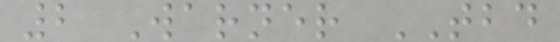2 Warner TBD
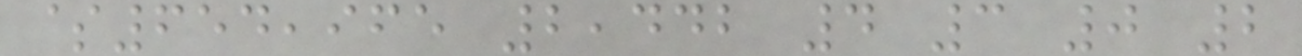$654,965 2,442 4 3 0 2
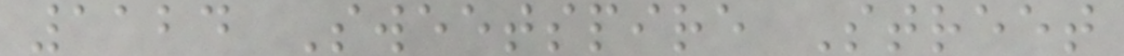1124 Sweetspire Street
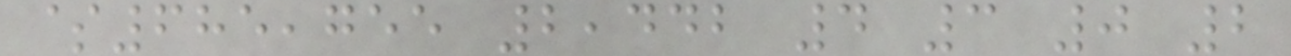$685,755 2,442 4 3 0 2
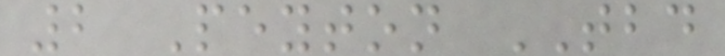2 Peyton TBD
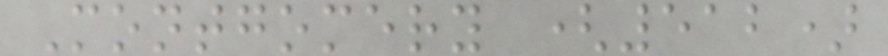Montgomery (512)
